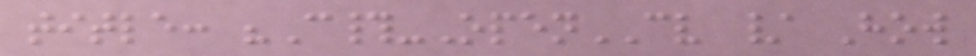title: "C#-OpenCV / How
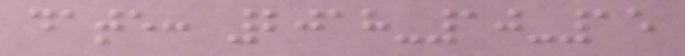date: 2018-10-15
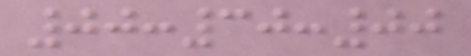00:30:00
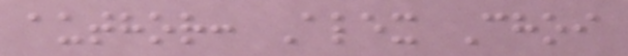author: Alex Choi
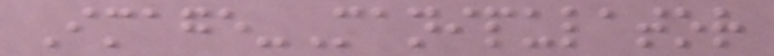Image-Manipulator
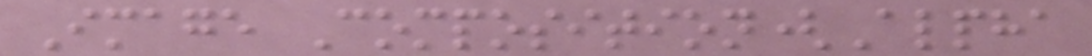Image Composition(Alpha
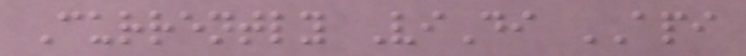Currently ViDi API
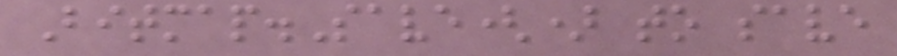Bitmap.Save() to save
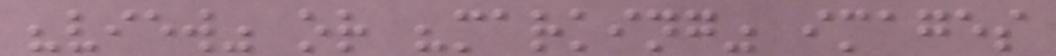"view" or "marking" images
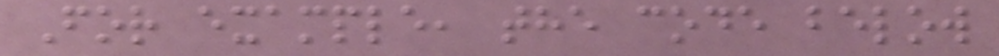For example, the code below
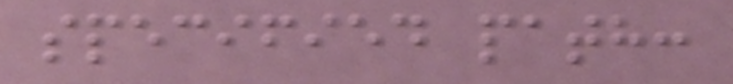specified path:
